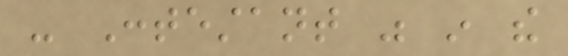- Contestant was in the
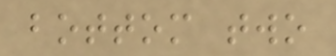bottom two
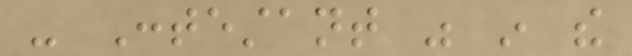- Contestant was in the
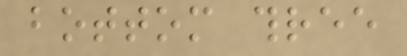bottom three
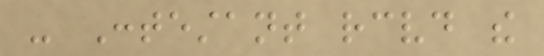- Contestant received the
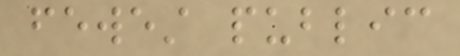fewest public
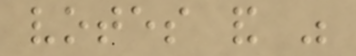votes and was
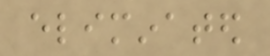eliminated
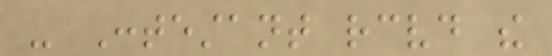- Contestant received the
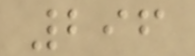296
